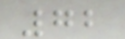72
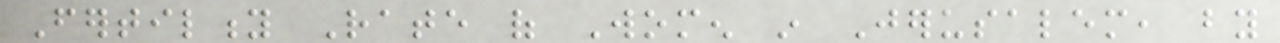Fertility Rate of Women in Jerusalem, by
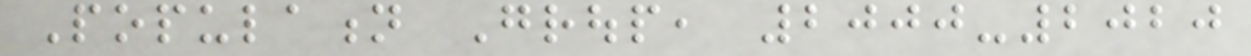Population Group, 2000-2020
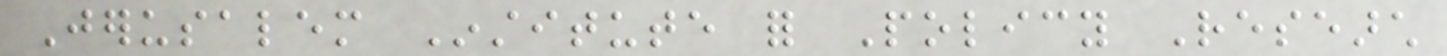Jerusalem Institute for Policy Research
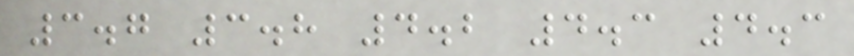3.7 3.8 4.2 4.3 4.3
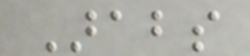Arabs
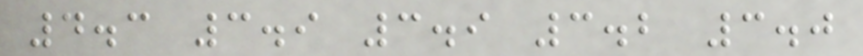4.3 3.9 3.9 3.2 3.0
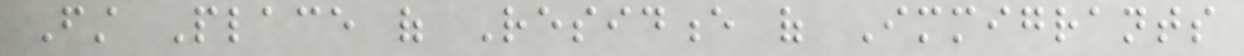First Place of Residence of Immigrants
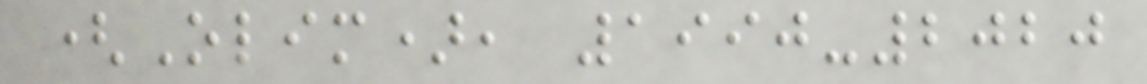(Olim), 1990-2020
